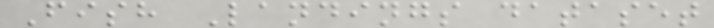Fish Landings dataset
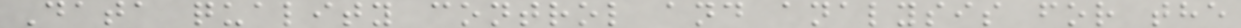Data quality control and analysis for the
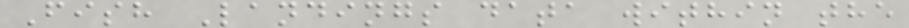Fish Landings data within the
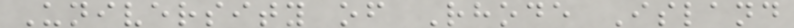University of Rhode Island
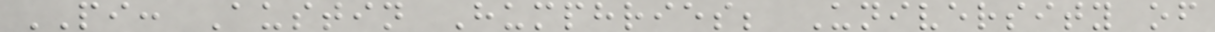PI: Austin Humphries; University of
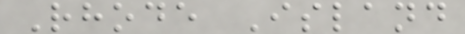Rhode Island
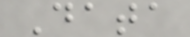Data
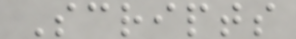Scripts
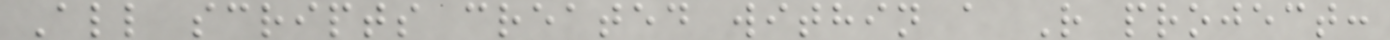All scripts created within a R project:
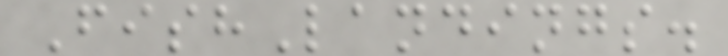FishLandings.
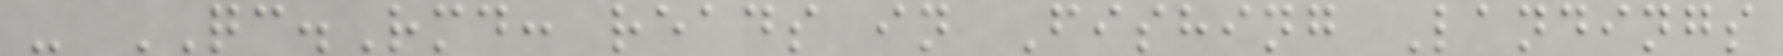- QC.Rmd: reads in Fishing Landings
